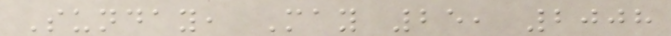Sunday, May 25, 2008
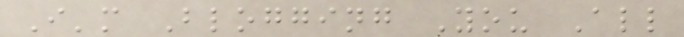I'm Blogging You All
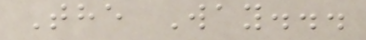The Way...
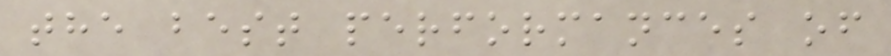the best performances of
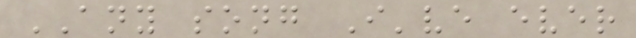ANY song I've ever
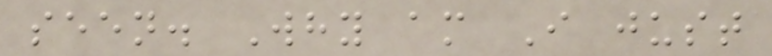seen. Why am I just
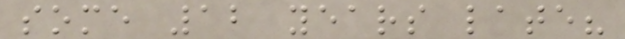some 12 years late?
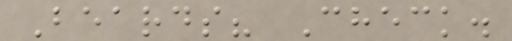Beards? Check.
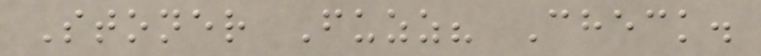Stoner Fuzz? Check.
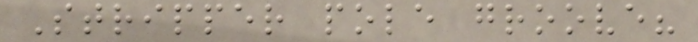Stripper pole groove?
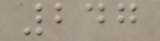247
